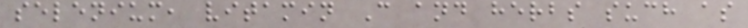selenium, vitamin C and herbs such as
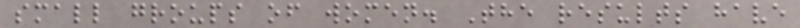small groups of women. The results have
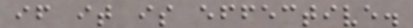if it is effective.
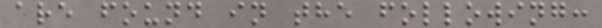are found in the following:
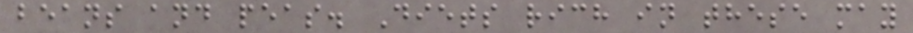beans and peas. Diets rich in these may
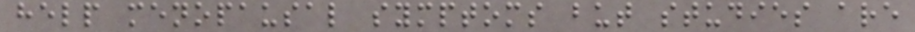help menopausal symptoms but studies are
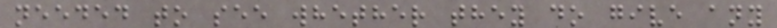needed to see whether they do give any
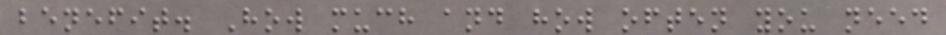benefit. How much and how often you need
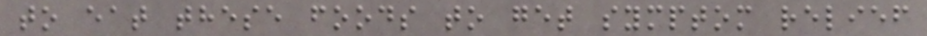to eat these foods to get symptom relief
